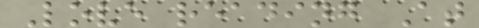Love reading At
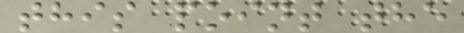this point the
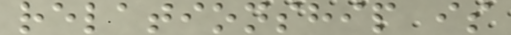relationship is
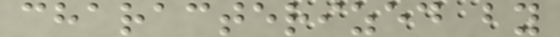characterized by
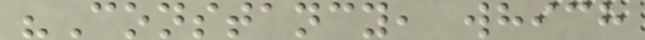"Constancy, which
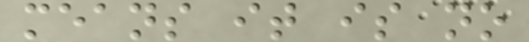means it is no
